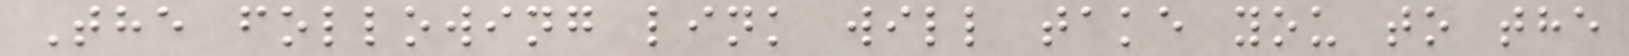The following link will take you to the
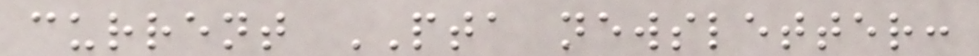current PTA newsletter:
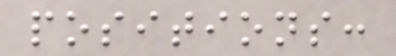positions:
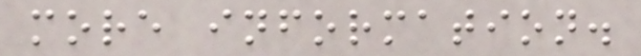more information.
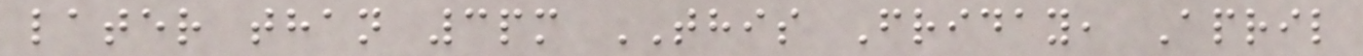later than 3pm THIS Friday, April
